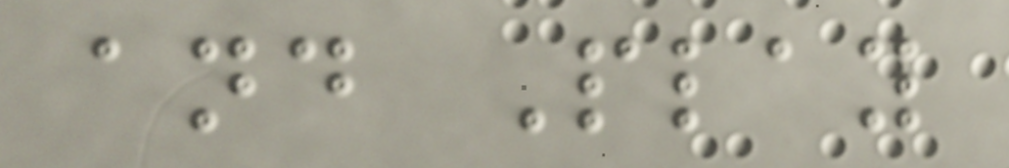and Play
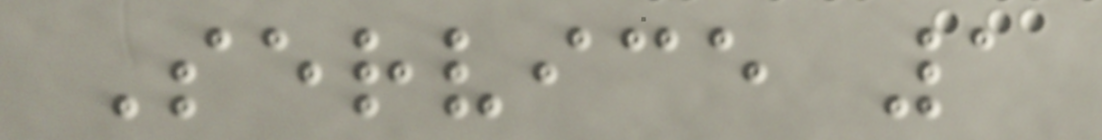Service 1
